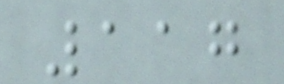117
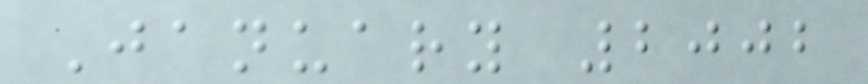January 2002
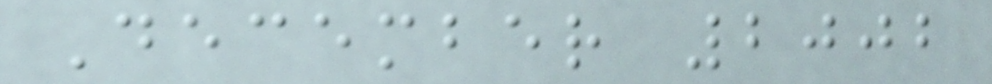December 2002
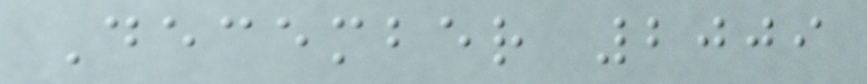December 2009
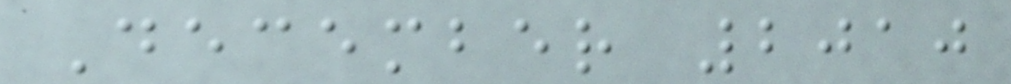December 2010
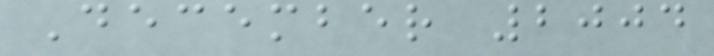December 2004
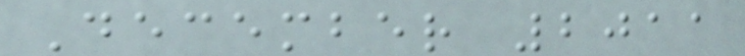December 2011
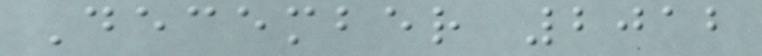December 2012
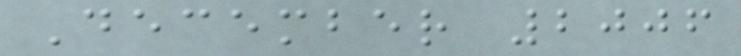December 2006
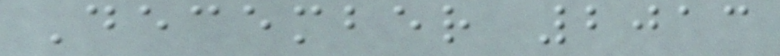December 2013
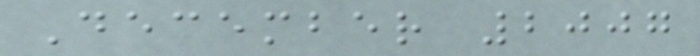December 2007
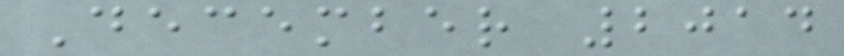December 2014
